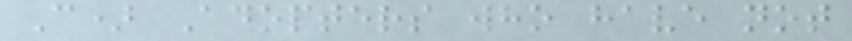C) Adopters who have not
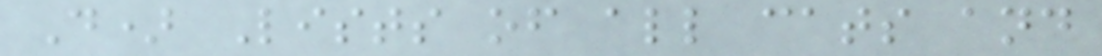D) Lists of all cats and
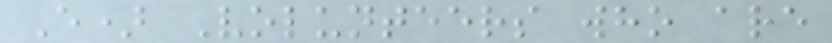E) Volunteers who are
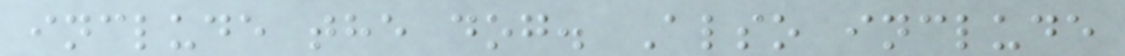include the dog. Also include
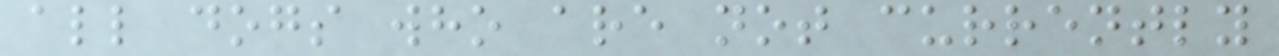all dogs who are not currently
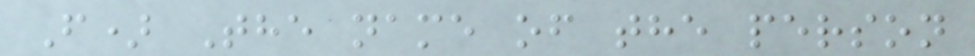F) The name of the person
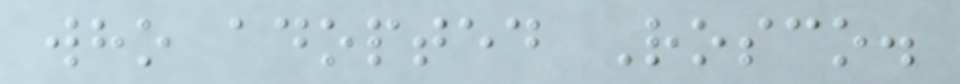who adopted Rosco.
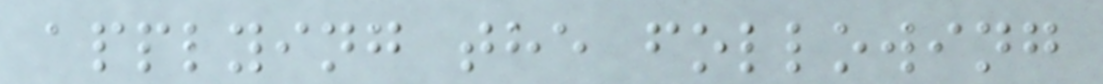applying the following
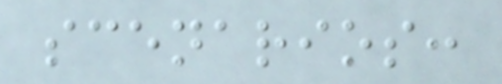scenarios:
